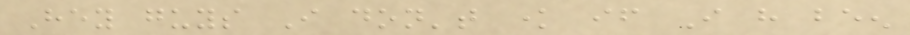Hey guys I don't know if I have been
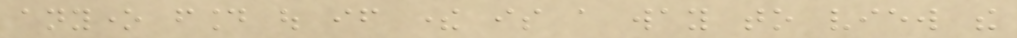anyone found out if there is a way to view the
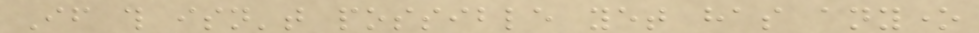If this isn't possible yet has anyone
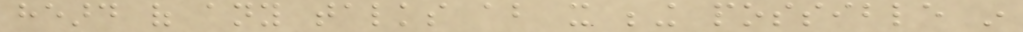heard of any talks about it being possible in
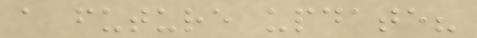a future update?
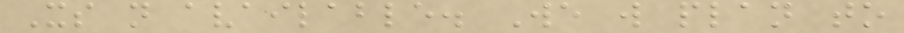Its not available. We will plan to
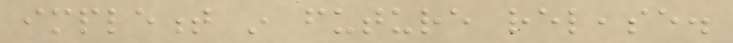implement in future release.
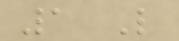1 Like
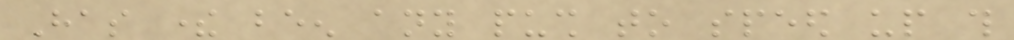Has there been any push to speed up this
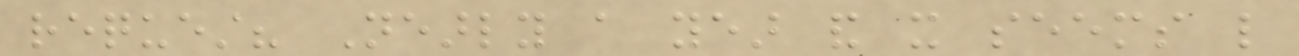request? Nearly a year and it seems like
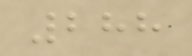288
